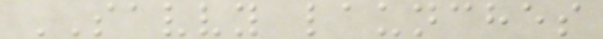SAVVY launches
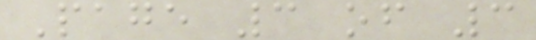Page 3 of 3
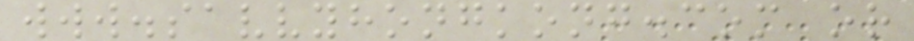www.savvyhongkong.com or
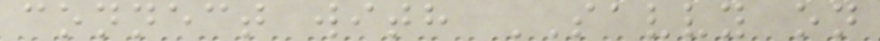connect with SAVVY on
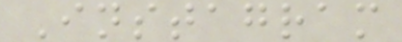Instagram
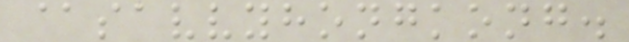@savvyhongkong.
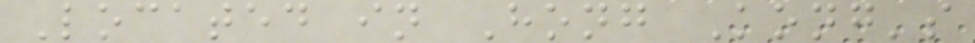Located in Hong Kong's
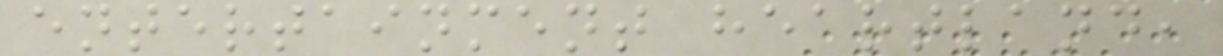entertainment heartland,
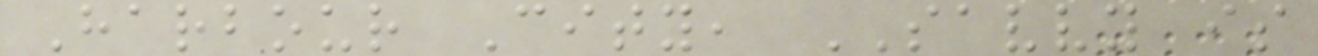Harbour City, SAVVY is
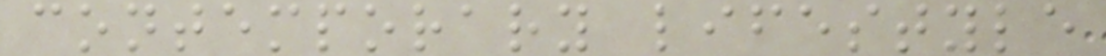contemporary lifestyle
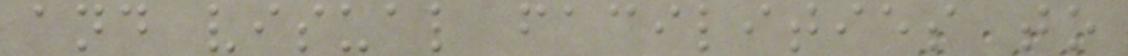and visual facilities to
